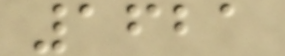1621
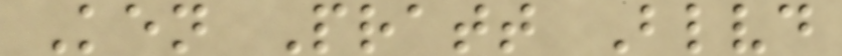Ken Pratt Blvd
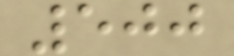500
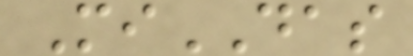MiDAS
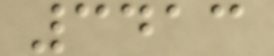3413
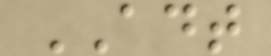ADT
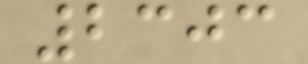2303
